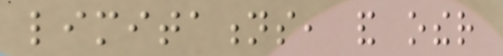limitations, and other
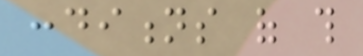conditions of this
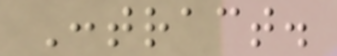Contract.
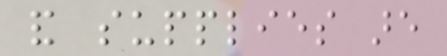and supplies are
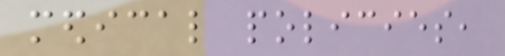medical policies,
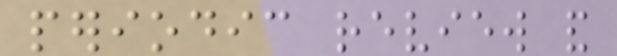periodic review and
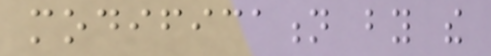modification by the
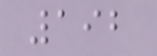192
